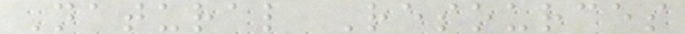Natural Resources
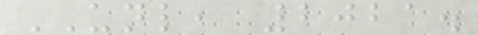UNL, 2021.
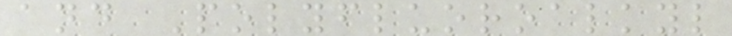and Polyfluoroalkyl
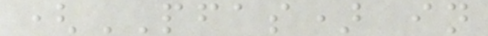(PFAS) in
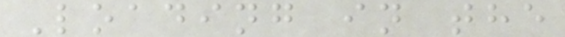Loading in the
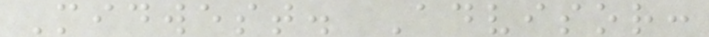Midwest. Advisor:
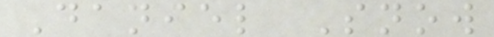Daniel Snow
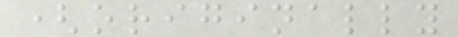(originally
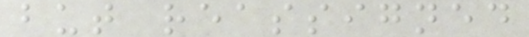but reassigned
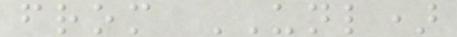from UNL)
